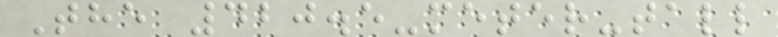The 420.5-meter-tall
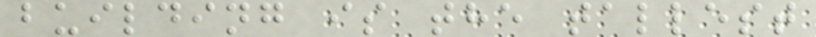building is the tallest
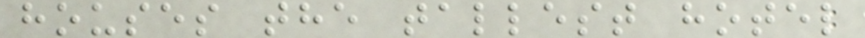houses the tallest hotel
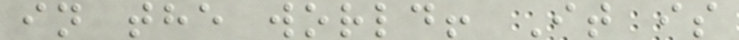in the world! It is
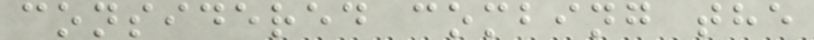considered combing the
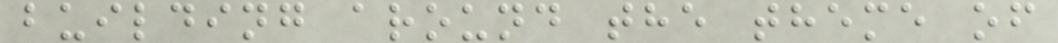building around the theme of
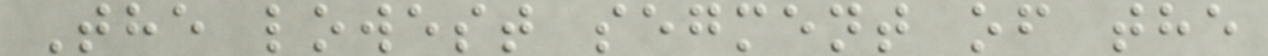The lowest segment of the
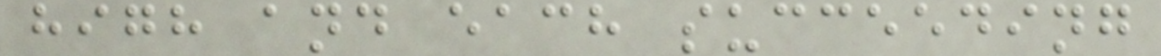high and each succeeding
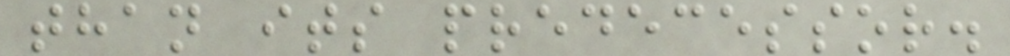than its predecessor.
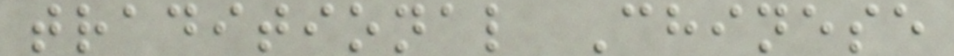traditional Chinese
